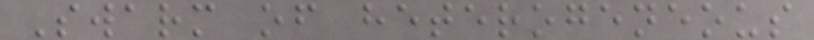Swarm of heterogeneous
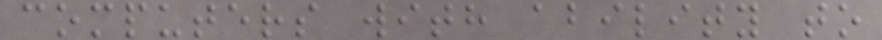computers with ability to
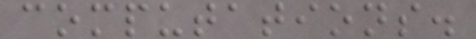computations.
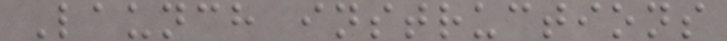Launch instructions
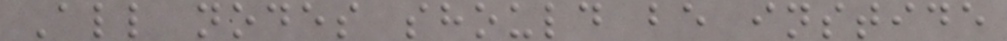All nodes should be instide
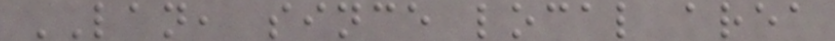LAN, since local area
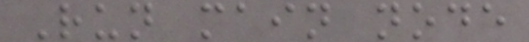Run main node
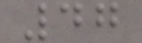47
